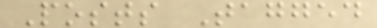Posts Tagged
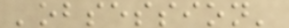'obsession'
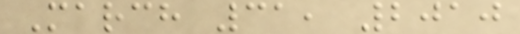March 31, 2010
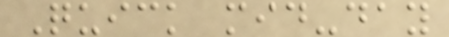Quick mid-day
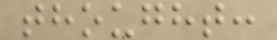thought:
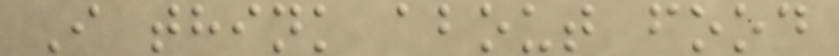I think about food
